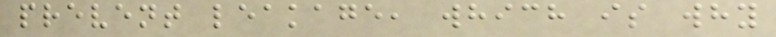prevent leakage, which is why
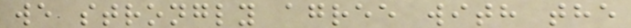we strongly agree with the
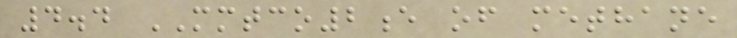4.4 MMTCO2e of methane
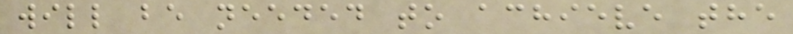will be needed to achieve the
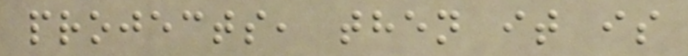projects, then it is
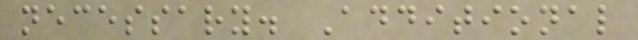necessary. Additional
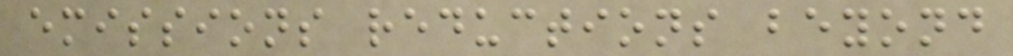emissions reductions beyond
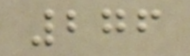276
